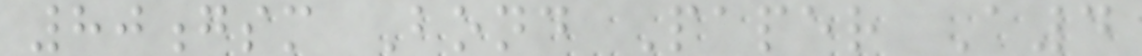80gsm Bond Paper A4
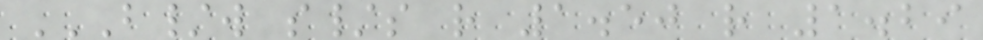B/W S/S R 1.50 R 1.29
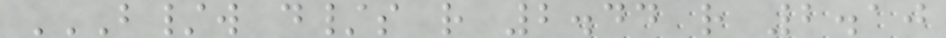B/W D/S R 2.44 R 2.10
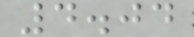4.04
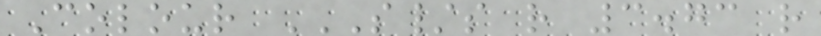Colour S/S R 3.73 R
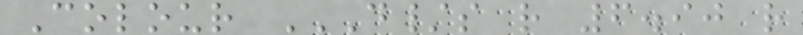Colour D/S R 6.90 R
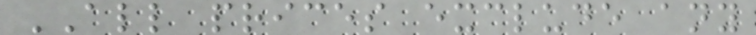ALL prices exclude any
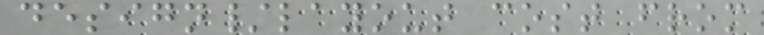design/layout cost from
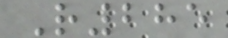R285
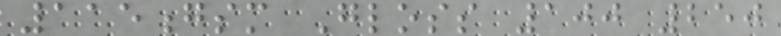115gsm Gloss 100 250
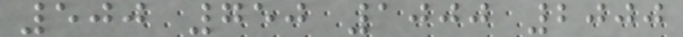500 750 1000 2000
